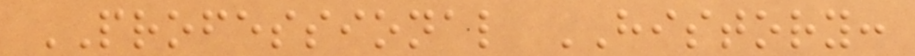PROFESSIONAL HISTORY:
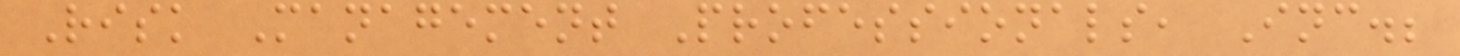Risk Management Professionals, Inc.;
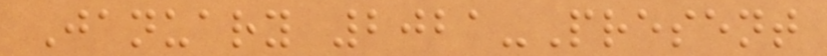January 2021-Present
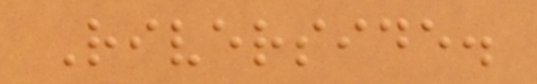Riverside.
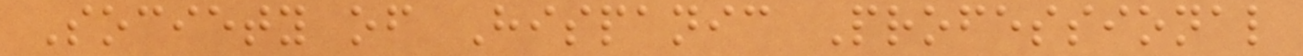Society of Hispanic Professional
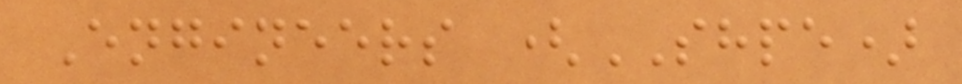Engineers (SHPE)
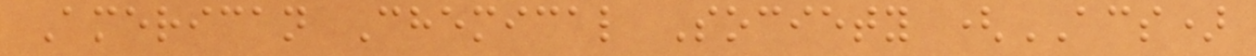American Chemical Society (ACS)
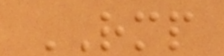RMP
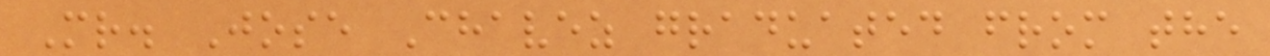Mr. Jose Chavez graduated from the
